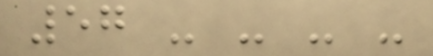57 - - - -
